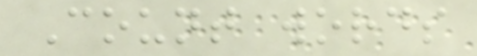Count words
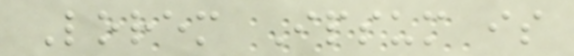Lorem Ipsum is
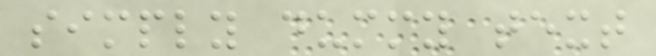simply dummy text
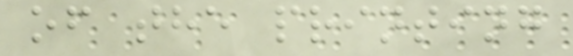of the printing
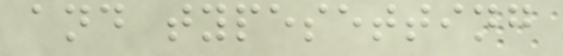and typesetting
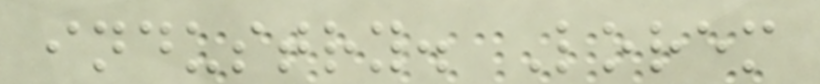industry. Lorem
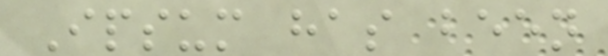Ipsum has been
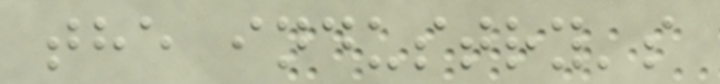the industry's
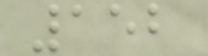152
